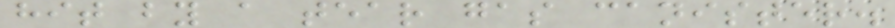hit by a tear gas canister.
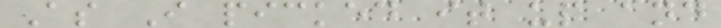As I picked it up and
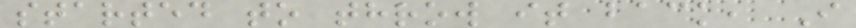started to throw it back, I
